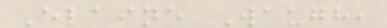Elaine Waugh,
